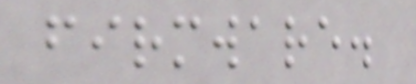firmware.
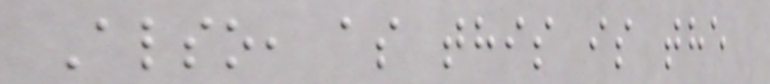Also, as this is the
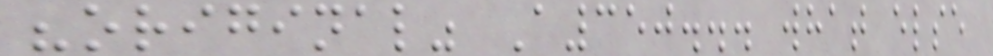"original" A350... what else
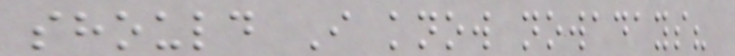should I know nowadays?
